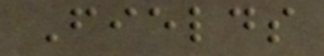Fields
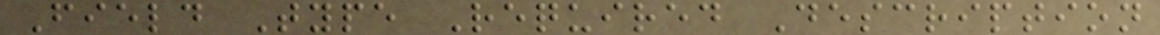Field Type Required Description
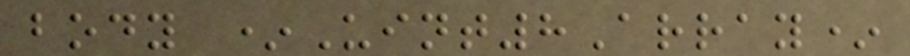body *Uint8Array*
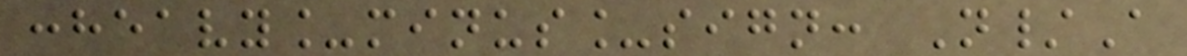:heavy_minus_sign: N/A
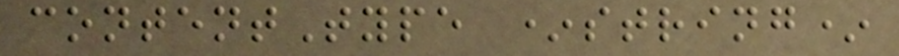contentType *string*
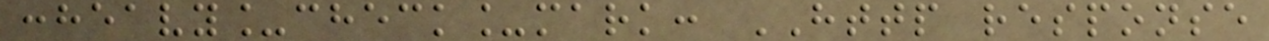:heavy_check_mark: HTTP response
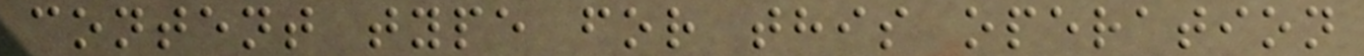content type for this operation
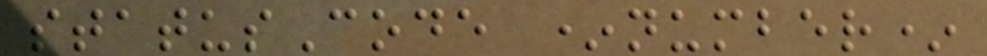statusCode *number*
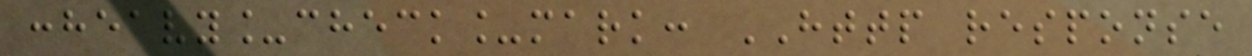:heavy_check_mark: HTTP response
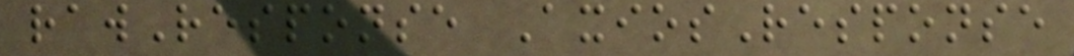rawResponse AxiosResponse
